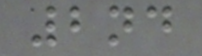2nd
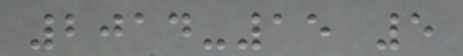2014-15 5
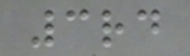3rd
